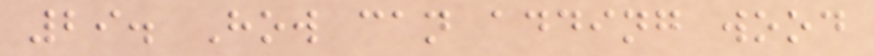29. How can adding wood
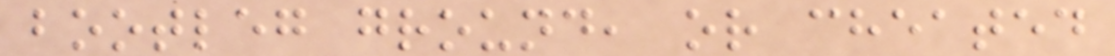bootleg ground, or cheated
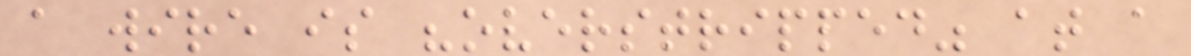a wire is "overstripped" at a
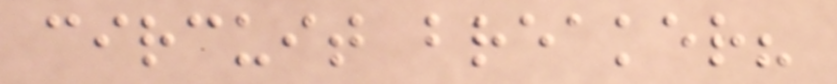circuit breaker?
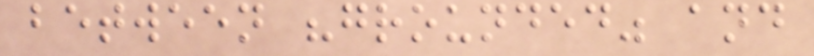between "grounded" and
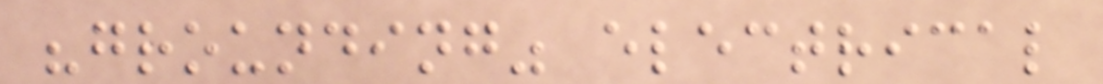"grounding" electrical
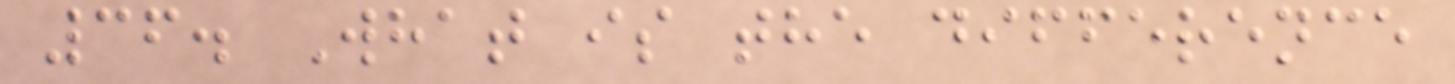36. What is the difference
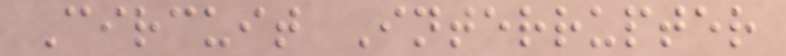Circuit Interrupter
